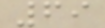69
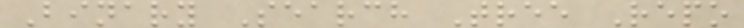Binary Search Tree Repo
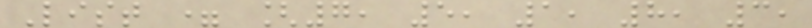List = [7, 5, 1, 8, 3,
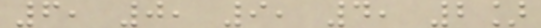6, 0, 9, 4, 2]
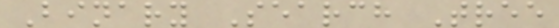Binary Search Tree
